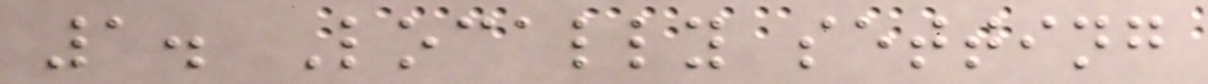1. Locally setting
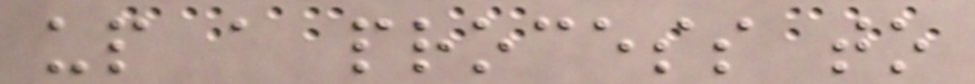up a process to
